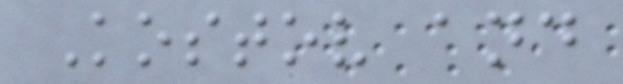Kostov and
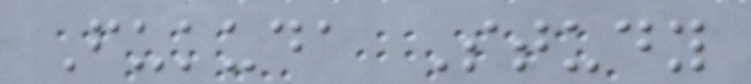Fukuda Study
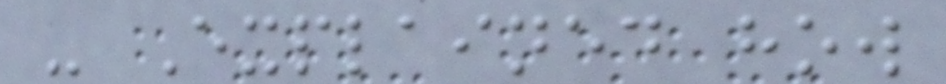- Explained how
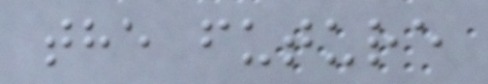the future
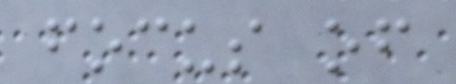focus of
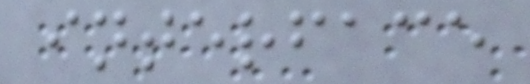interface
